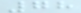78
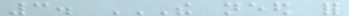3. THE NEED FOR
